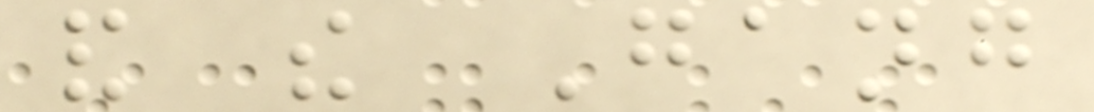and the Gang
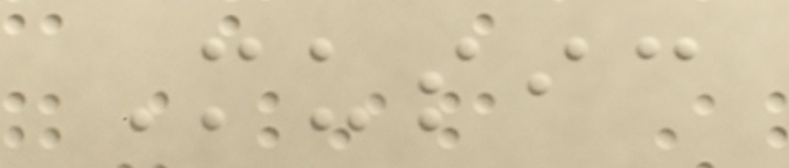Music
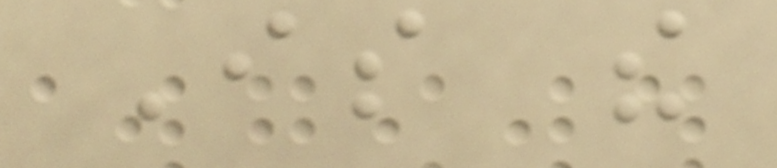Is the
